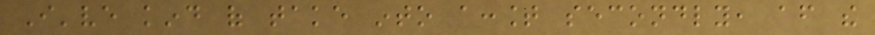I've kind of take into account secondly, after the
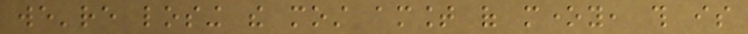we're losing the most amount of money, this is
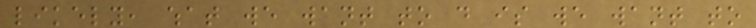likely, what we want to do is we want to
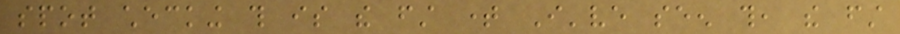spot checking this is the first time I've seen this, the first
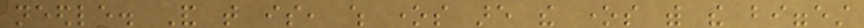needle. And that is, which ones are the ones with the biggest
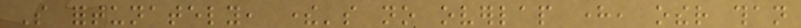So fortunately, there's no overlap here, other than
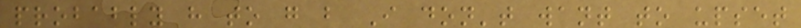probably have to go but I don't want to upset
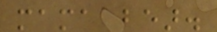mama bear.
